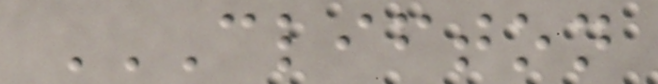CLIFTON
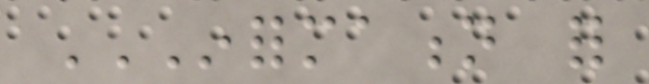INFORMATION FOR
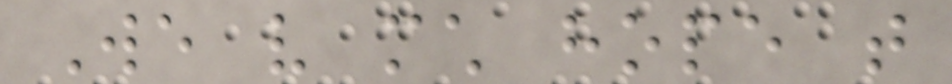We very much hope that
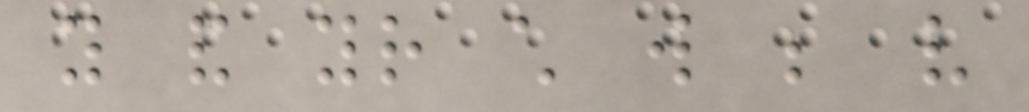you and your child will be very
